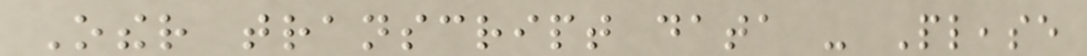Other transcript data - Please
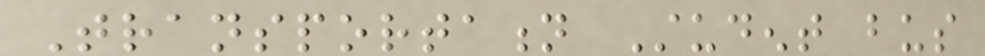Transportation Student bus
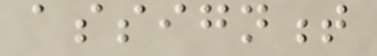assignment
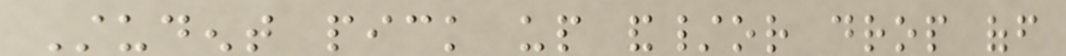Student pick up and/or drop off
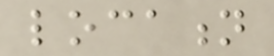location
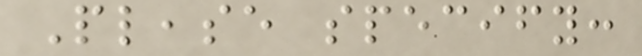Please specify:
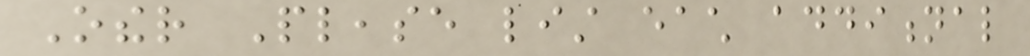Other Please list each additional
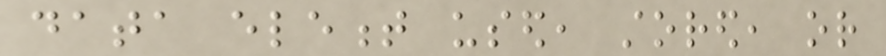data element used, stored, or
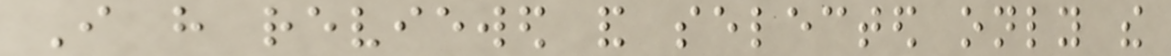I have reviewed and selected only the
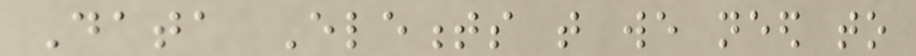Data Elements that we need to
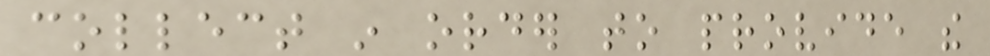collect in order to provide the
